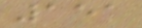151
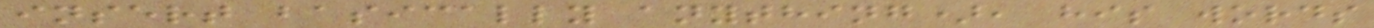insert basically anything), his words
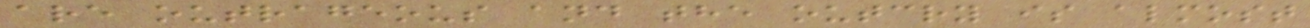are outrageous and the outcry is almost
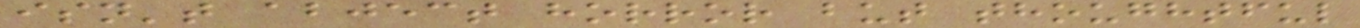isn't abject horror but thoughtful
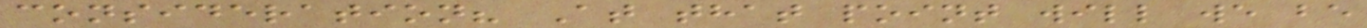consideration? At that point will we be
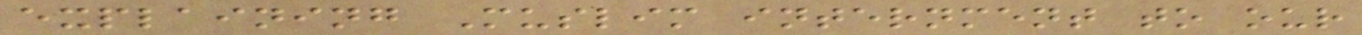explaining Muslim internment to our
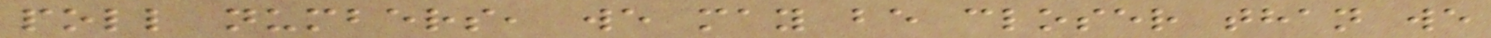poll numbers, we may be closer than we
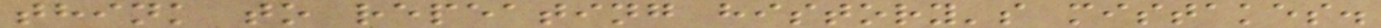think to repeating history's mistakes.
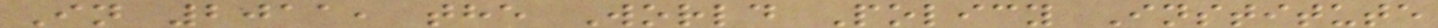In 2011, the World Policy Institute
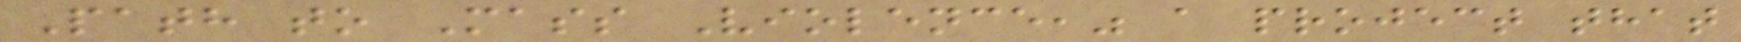Path to Mass Violence," a project that
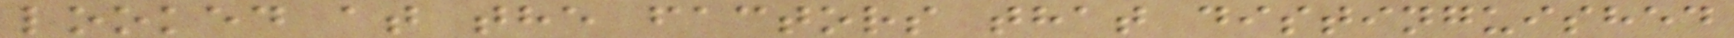looked at the factors that distinguished
